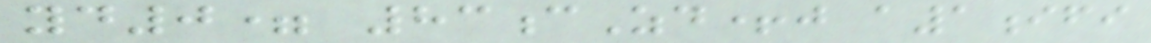yd0= 83cZd+j a1ifi
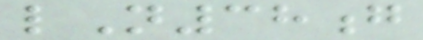lN38g
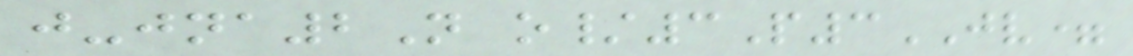j-jna2N o/3P3JV=
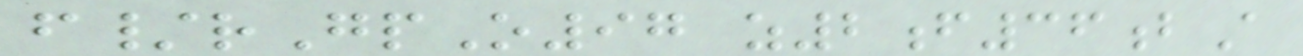f/rGpO97 z2f36bA
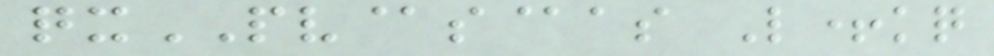qxPV@s@as L+kq
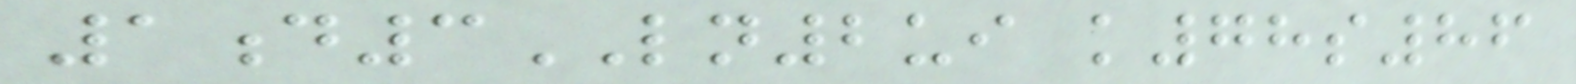1d3LN2ui k78s86
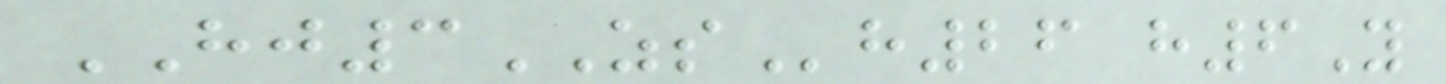HJ3ZSh26 h6Y
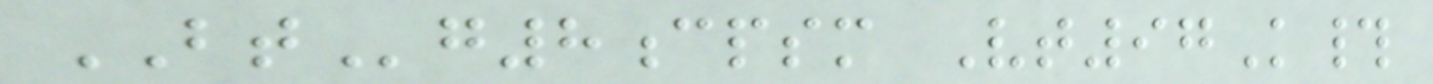BTg8cpsm Vt97K#
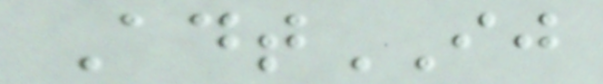AdtIJ
